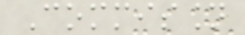Commission
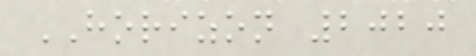HORIZON 2020
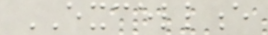EXCELLENCE
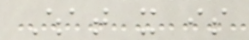What it is
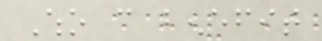Who can benefit
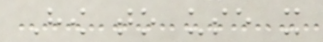How to use it
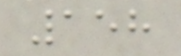158
